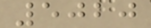5020
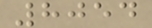8054
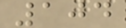104
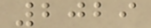2029
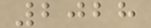2028
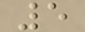5
